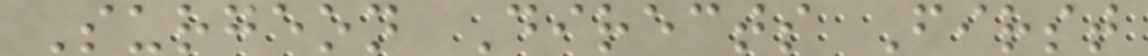Surgeon Directs First
